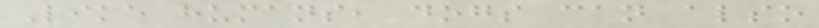Like humans, dogs can also
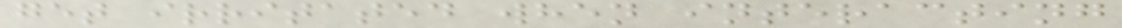get irritated when interacting
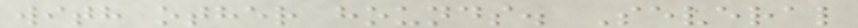with other hounds. Several
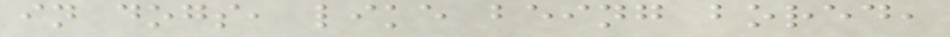in dogs, like being bored,
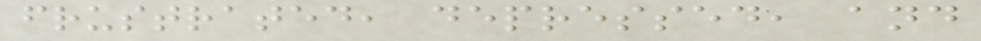frustrated, depressed, and
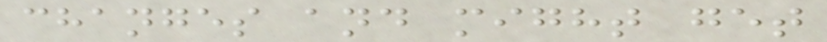changes and might get
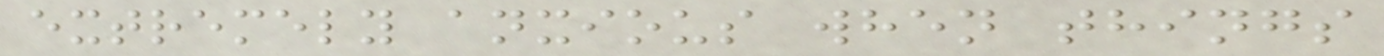extremely anxious when things
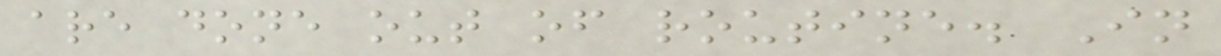are done out of routine. In
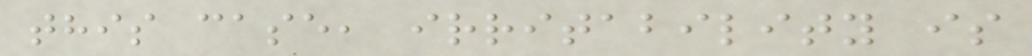this case, irritability is
